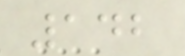142
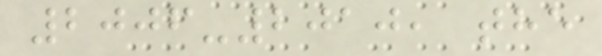2006-2010, the
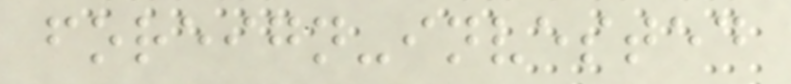foreign-invested
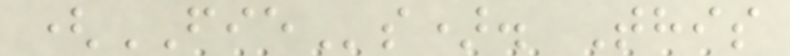(FIEs). This
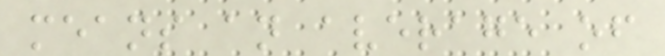means an average of
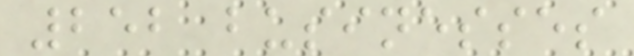252 businesses
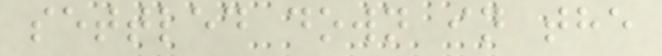settled down in the
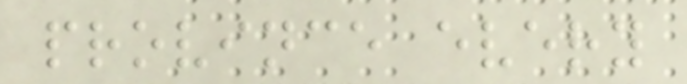province every
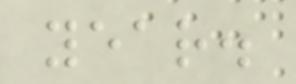year.
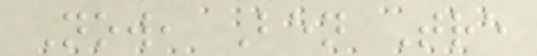Now, Ben Tre
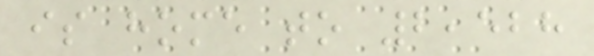is home to 2,528
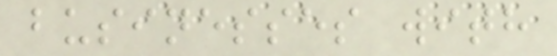businesses with
